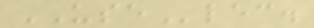USElec.
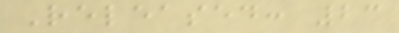Released: 23
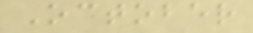October
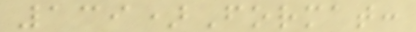139)Format:
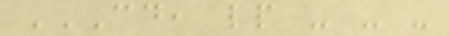CD, LP - - -
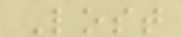Lost
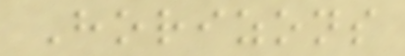Horizons
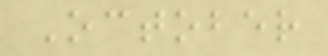October
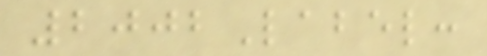2002Label:
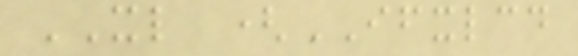XL (IFXLCD
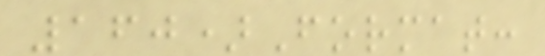160)Format:
